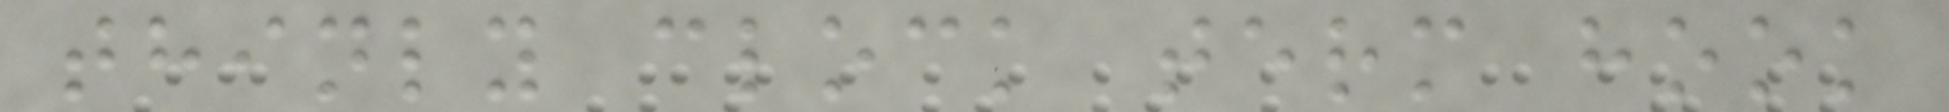thinly clock term hook
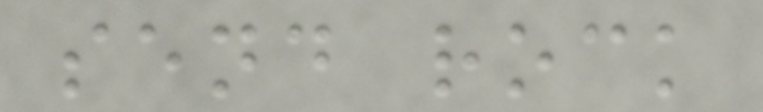send rock
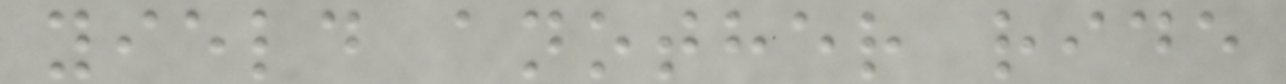yield another ride
